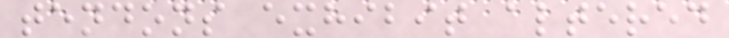tendons exhibit altered
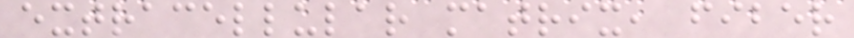extracellular matrix, fiber
